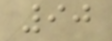90
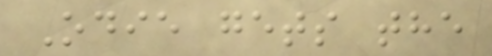Odie gets the
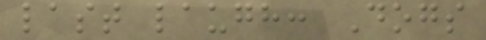last laugh: Dogs
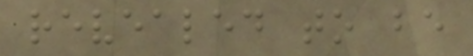revealed to be
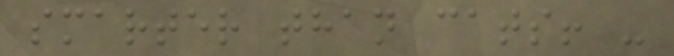smarter than cats! -
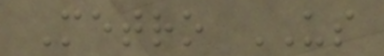Metro US
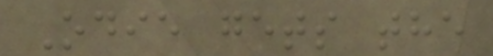Odie gets the
